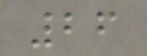26
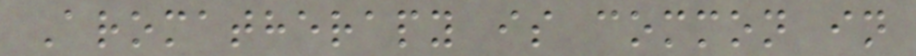Aromatherapy is common in
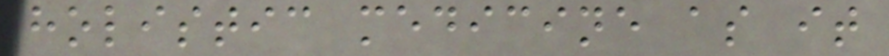holistic medicine as it
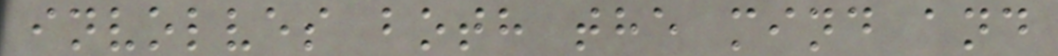involves both the mind and
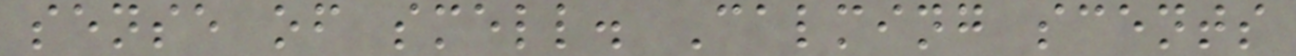sense of smell. Calming scents
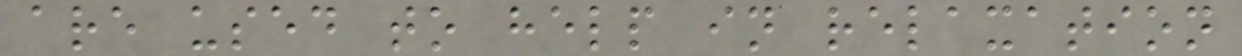are used to help in relaxation
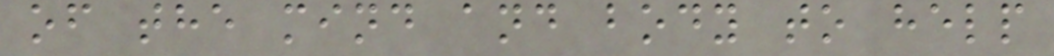of the mind and body to help
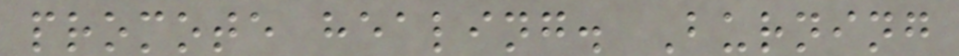promote healing. Burning
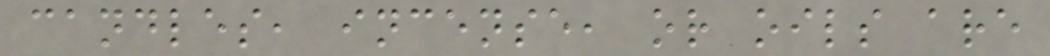candles, incense, or oils are
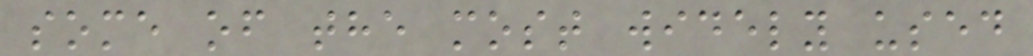some of the most widely used
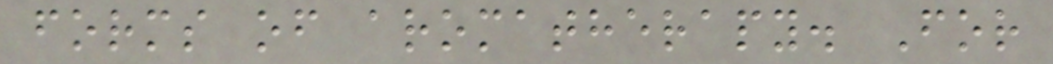forms of aromatherapy. For
